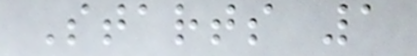Starts 1
